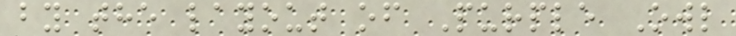by the layout of Purple Owl
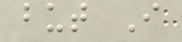but I
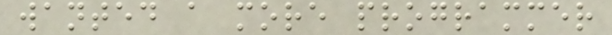wanted a more programmer
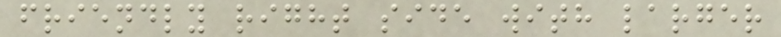friendly right side with larger
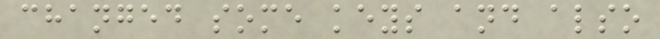changed some keys and also
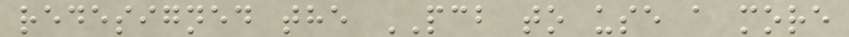redesigned the PCB to use a more
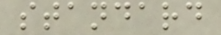standard
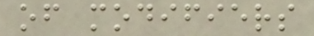of modifiers
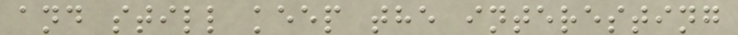and still keep the interesting
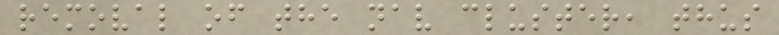removal of the nav cluster, thus
